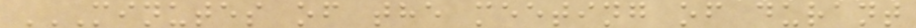MINUTES OF THE MEETING OF DURANT
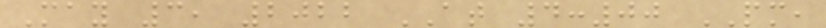May 3, 2022 AT 4:00 PM,
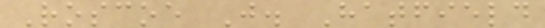Roscoe J. Hatfield
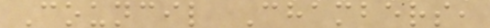Council Chambers,
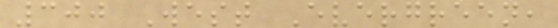300 West Evergreen,
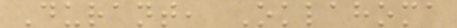Durant, Oklahoma
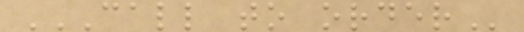CALL TO ORDER
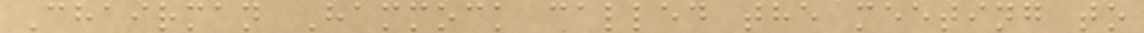Chairman Hammock called the meeting to
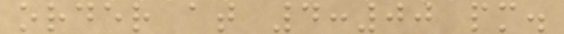order at 4:00 pm.
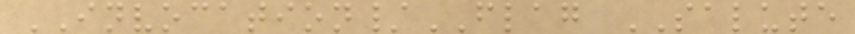INVOCATION/FLAG SALUTE
